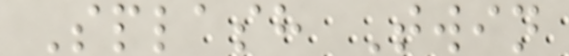Splash Twin
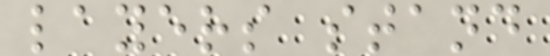layers stand
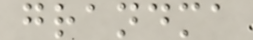grandma
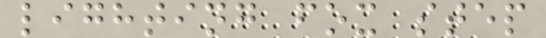lighting fox step
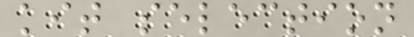kit selection
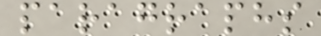paragraphs
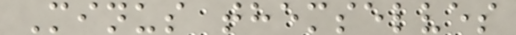Minus themselves
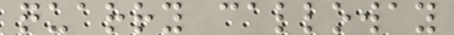quarry calloway
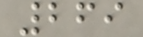269
